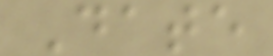Date
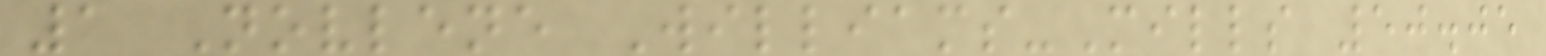1 Novlene Williams-Mills 50.05
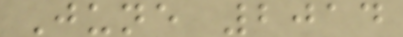June 2014
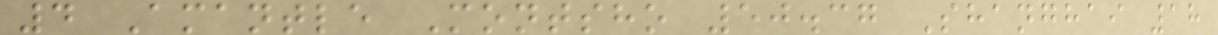4 Amantle Montsho 50.37 Shanghai 18
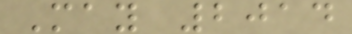May 2014
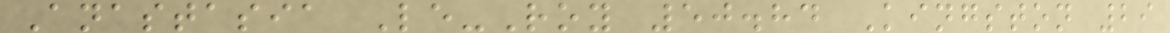Anastasia Le-Roy 50.84 Kingston 29
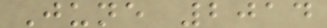June 2014
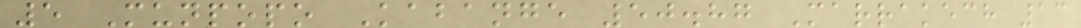5 Munpopo Kabange 50.87 Marrakech 13
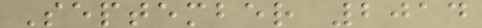September 2014
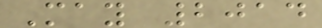May 2014
